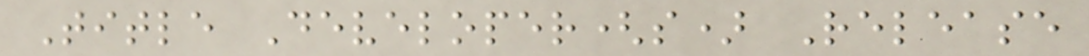Title Developer(s) Release
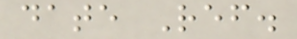date Ref.
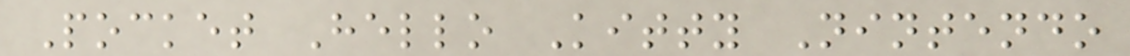Pocket Hello Kitty Nintendo
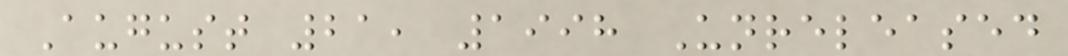August 21, 1998 Unreleased
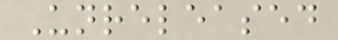Unreleased
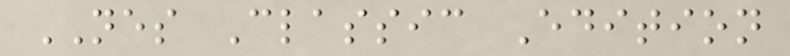NES Classic Edition
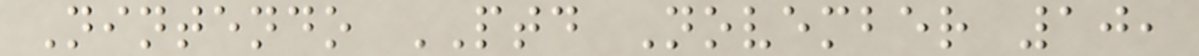Nintendo PTD November 10,
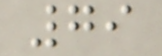79
